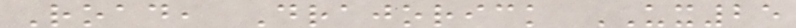Road, Drajorick UX25
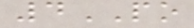4PO
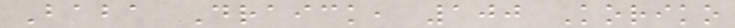Baba Draick, 100 Koriko
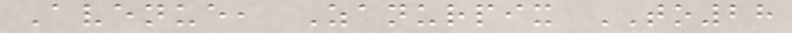Avenue, Zanurpix TO28
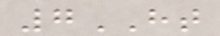7HT
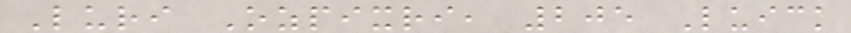Luri Ozpixri, 205 Luick
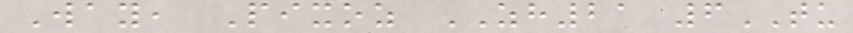Way, Pixoz ZH21 6TU
